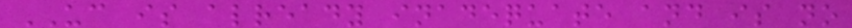UC is already inadequate and is no
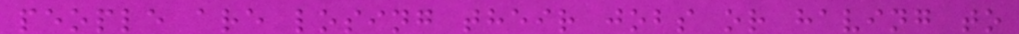people are losing their jobs or having to
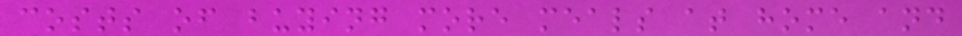costs of buying more meals at home and
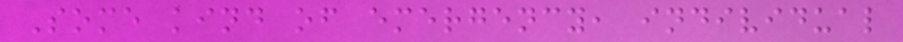Some kind of emergency, individual
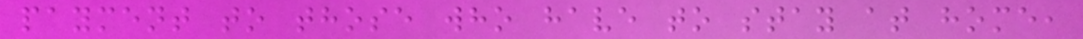payment to those who have to stay at home,
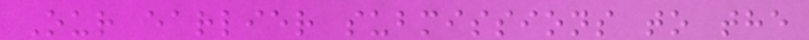Our earlier submissions to the
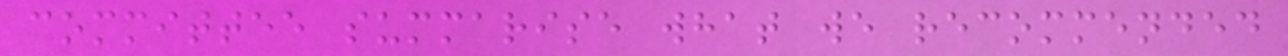committee summarise what we recommended
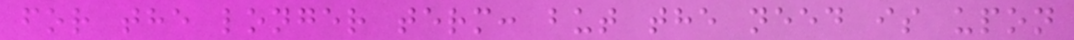for the longer term: but the need is upon
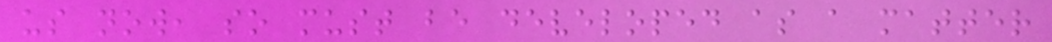us now, so must be developed as a matter
